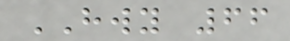HWY 66
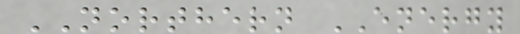NORTHERN ENERGY
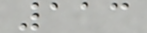113
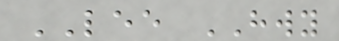LEE HWY
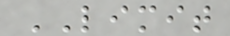LIMIT
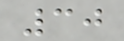30
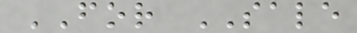FOR SALE
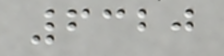6320
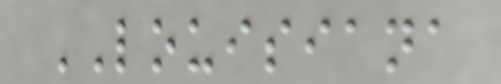LOUISIANA
